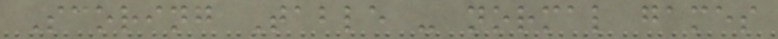Scoring Table - normal games
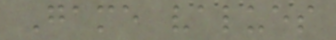Game values
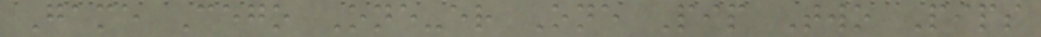Game Cego One-er One Pip Two Pips
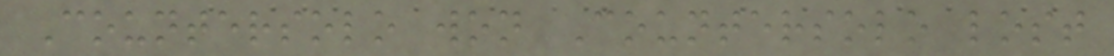Countersolo won Countersolo lost
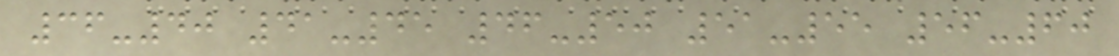36-40 41-45 46-50 51-55 56-60
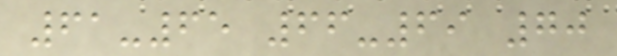61-65 66-69 70
